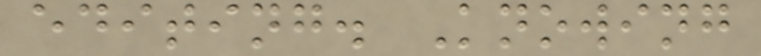editing. Knowing
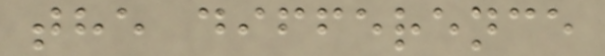the difference
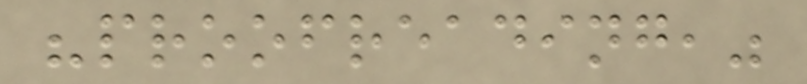"proofreading,"
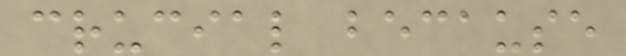crucial because
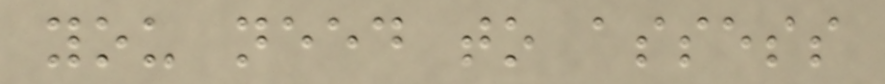you need to assess
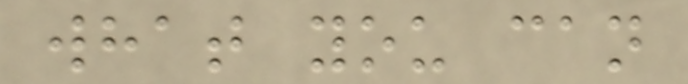what you can
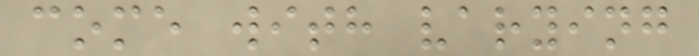come with varying
